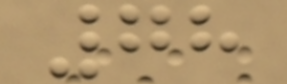78
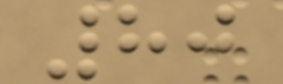80
